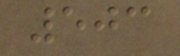503
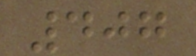407
